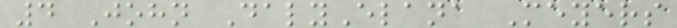4 John DalyElana Meyers
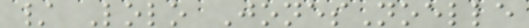/ Lolo JonesNoelle
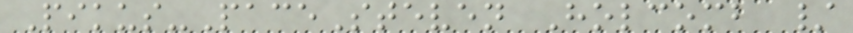Pikus-PaceSteven Holcomb /
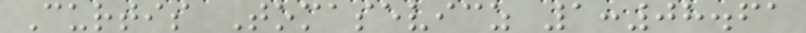Curtis Tomasevicz 1:08.61
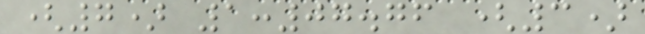(7) 1:07.76 (3)
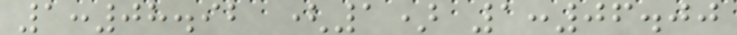1:08.92 (1) 1:06.00
